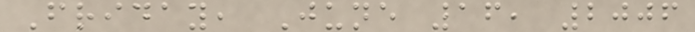Friday, June 16, 2006
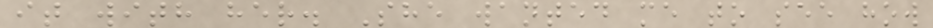it with her. She wanted me to see how
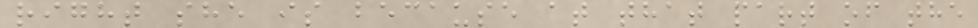right she is because at that part of the
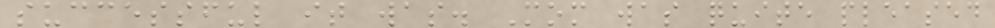successful it was. Mom was quite pleased
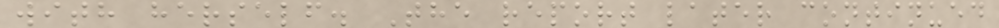with herself. The report later continued
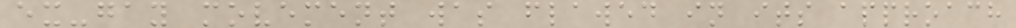ex-gay movement was flawed in its approach
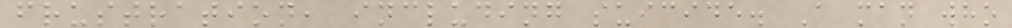frustration, including suicide. A man who
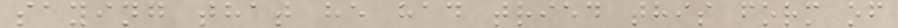saying that he had tried this form of
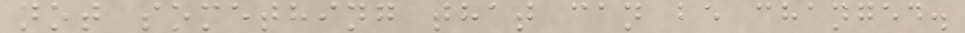not something that can be changed.
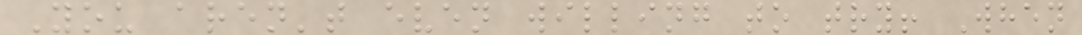You aren't even willing to try! When
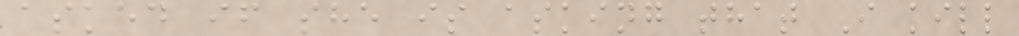asked if she is asking that I kill
